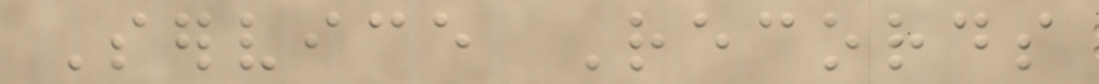Service Records
